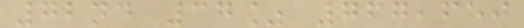72nd 37% 767,650
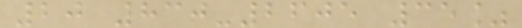20 830-2605 35%
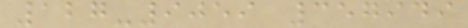127-9059 357949
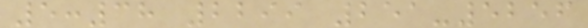5:38 2299 251-5256
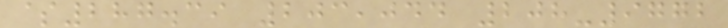$287.39 203,044 208-9772
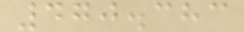470.383
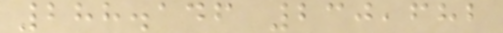288.146 230,682
